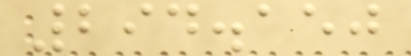294.150
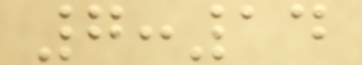7:14
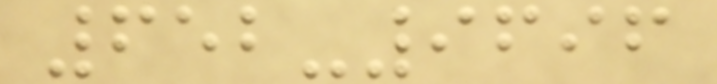652-9696
